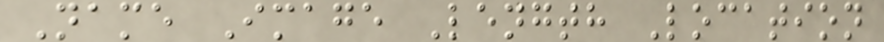Name Image Length Location
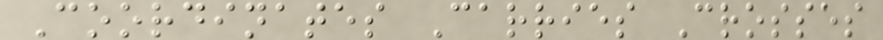Coordinates Carries Crosses
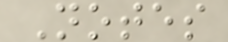Notes
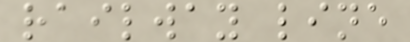railway line
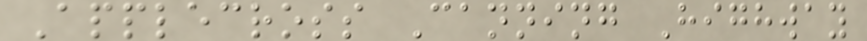Applecross Canning Highway
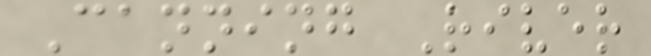Canning River
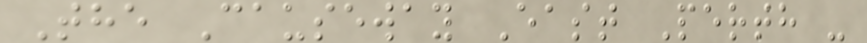The Causeway East Perth -
